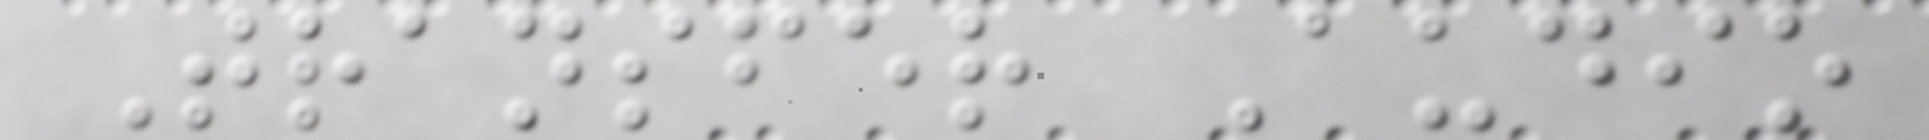Transfer Audio
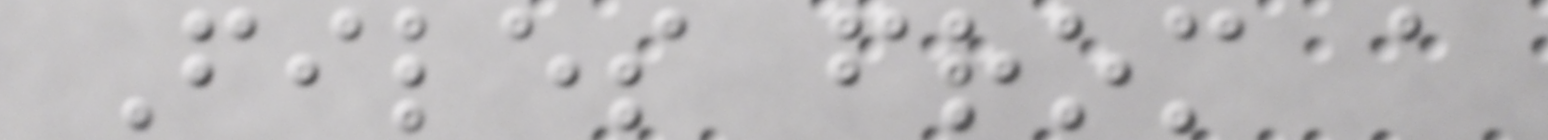Files from a
